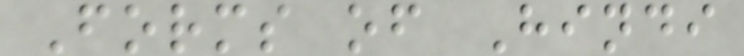Forms of Hindi
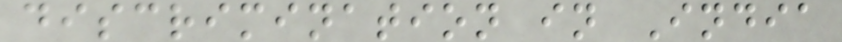discrimination in India
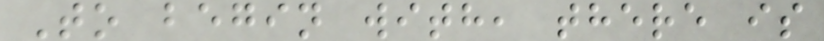To begin with, there is
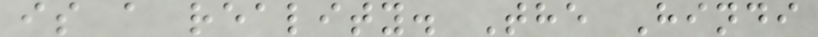is a reality. The Hindi
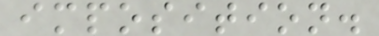imposition.
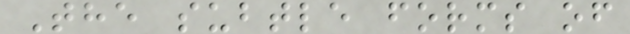The subtle forms of
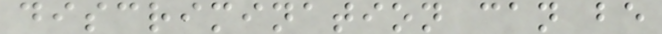discrimination can be
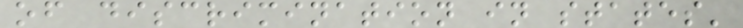of discrimination in states'
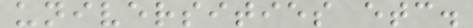universities etc.
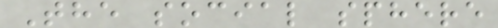The social sphere
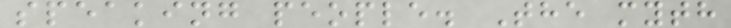speaking people. The myth
